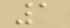1
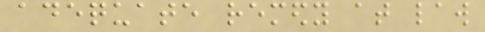adequate remedy at law
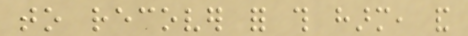to recover for this harm, and
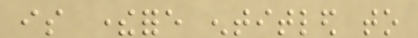is therefore entitled to
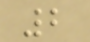2
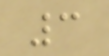3
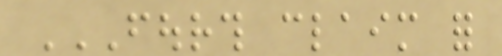FOURTH CLAIM FOR
